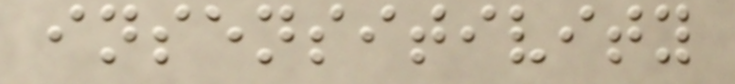insensitivity
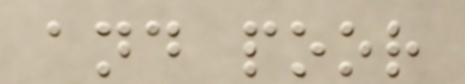and poor
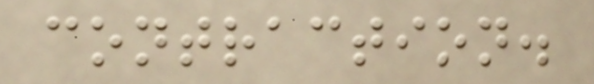contraction.
